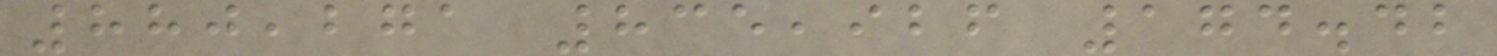880,271 835,926 174.42
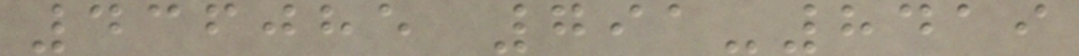436085 791-8419
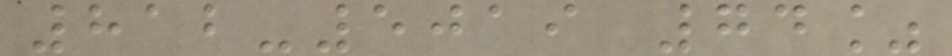812-5019 74%
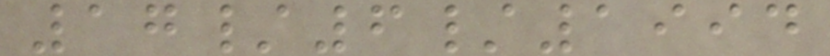17/6/1994
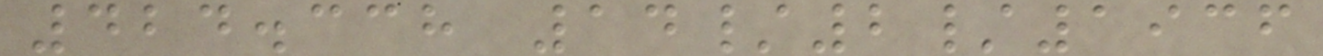424.338 14/2/1936
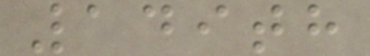149th
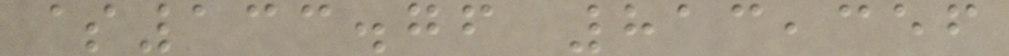$133.76 813,356
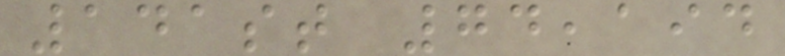141st 74,194
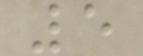5
